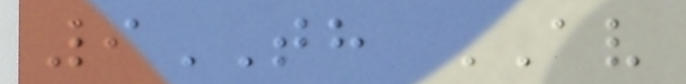9TH AV
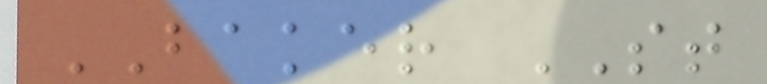BAKER ST
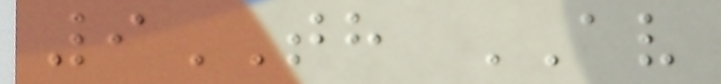9TH AV
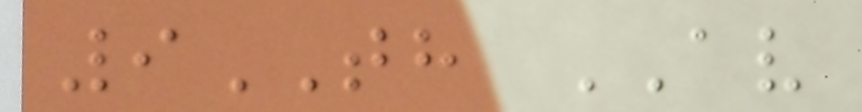9TH AV
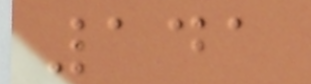141
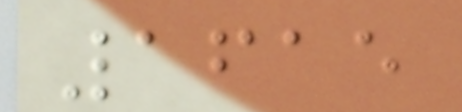1615
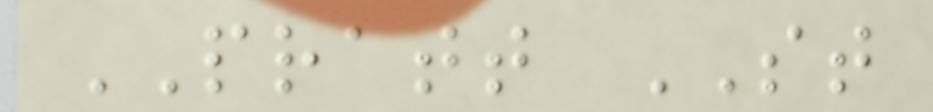PRATT ST
